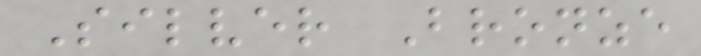Silver Bronze
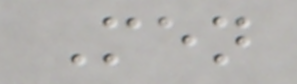Men
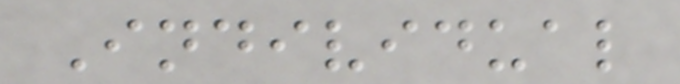Individual
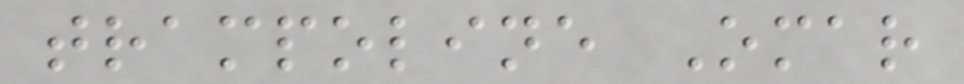trampoline Omar
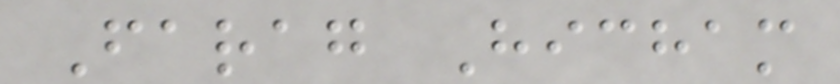Farag Hicham
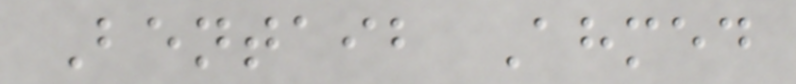Bentaib Ahmed
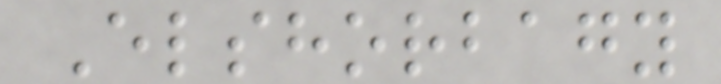Elshorbagy
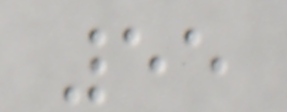55
